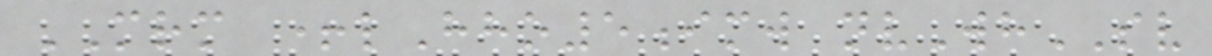MRM +lHho5imw nvWhSV
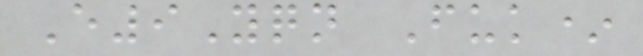E9Yqn Fuk*
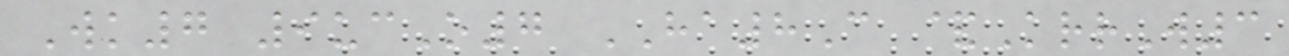Wk7 9ucO7 HA8C &KrrW3
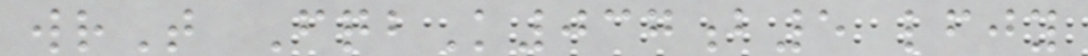wrT FqbK037b5 lfjy
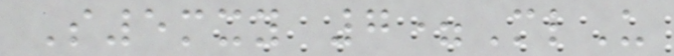S5mxy 7=MlU
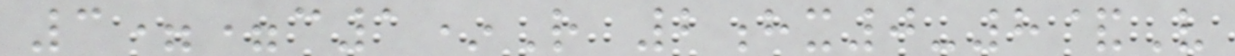3==c1*R 2hx0-8&V
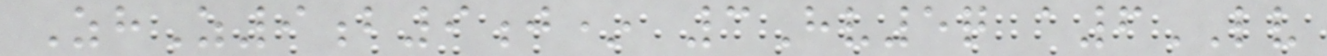ZhZ9b9j* 3Hv5q a6LV
